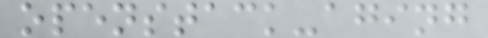openstack-aging
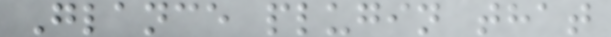Glance plugin that
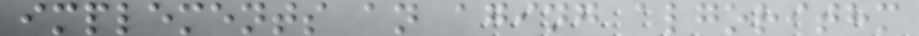implements an aging algorithm
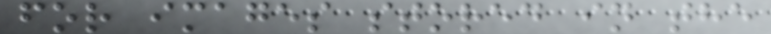for images stored in the
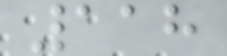118
